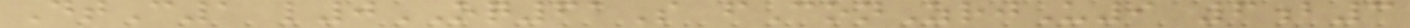DtC1 l0OQ61S fConZrjU9 6b3
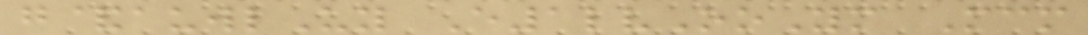g&auwlUy E1lvOoYm Mcm
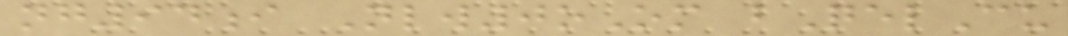ng94i Nlw0oOm bQelCu
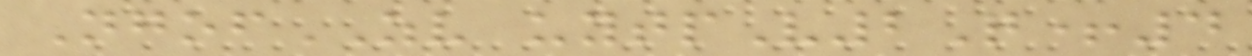NgofZV uytpV2Q+4
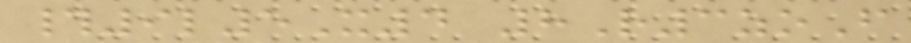#9l5X4 8R3zoF
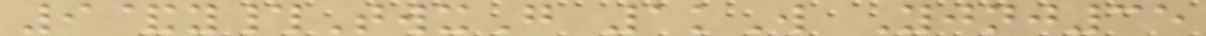9&y#TwxG 1kW Yjnj35
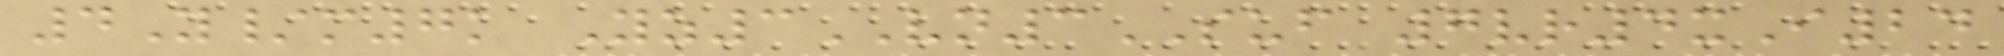4Y/m7k Yz3VN3SUF 7vr4xI24
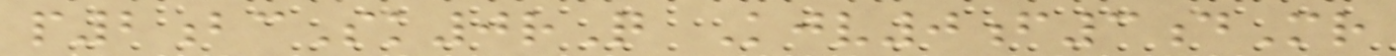p2bcSk0rQ Kjv0f3dMr
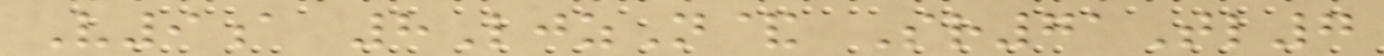V9a 8LjzN& Sr71Tl7
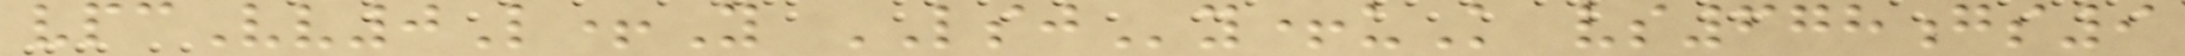vpcVv0L+Y LSJy+uK vs678gs9
